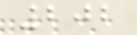202
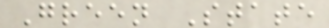Green State
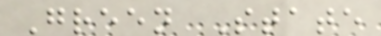Green State
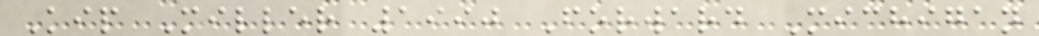Kip Miller 1990 Forward Michigan
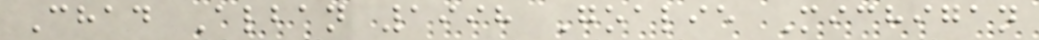Chad Alban 1998 Goalie Michigan
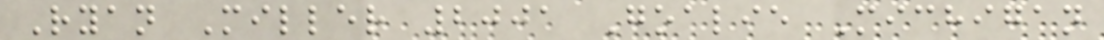Ryan Miller 2001 Goalie Michigan
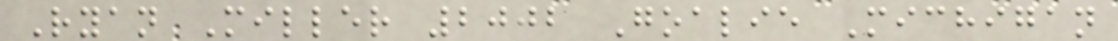Ryan Miller 2002 Goalie Michigan
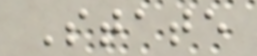State
